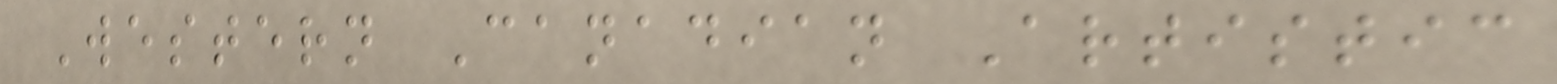Western Canadian Artistic
